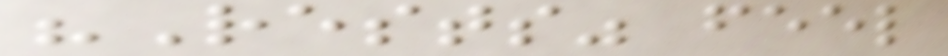"Rests" feel
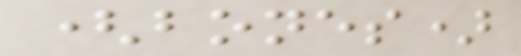(bones)
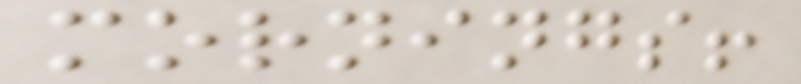mornings!
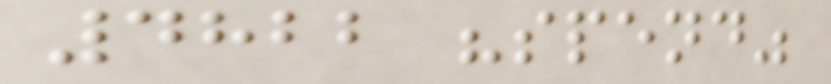4822 "spend"
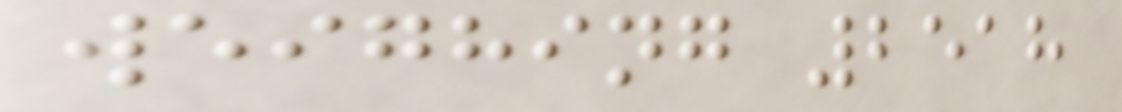weighing 2518
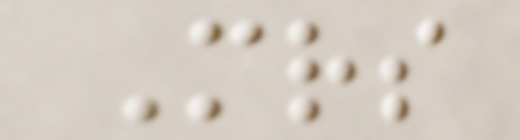Mrs
